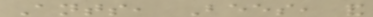Ants, Bees, and
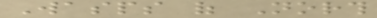Wasps of North
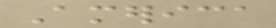America
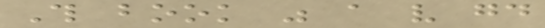This book was a very good
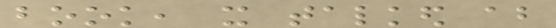book, it talked about
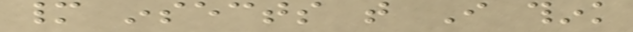many insects that I think
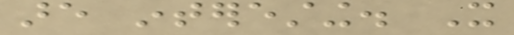are interesting. It
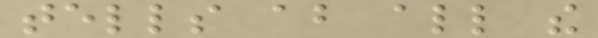tells about all the
